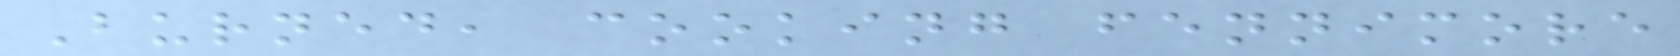Burned, cooking fennimore
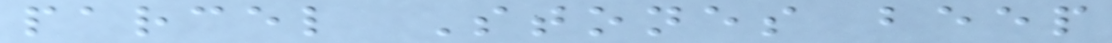parcel Stones beep
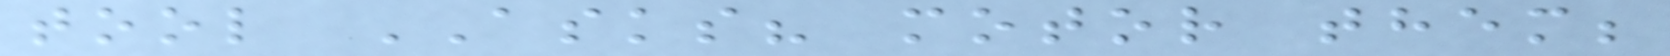tool ASKS? motor them;
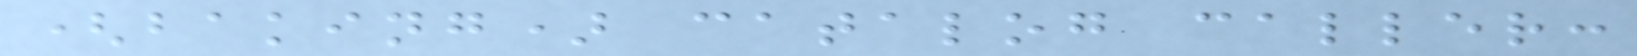(baking) catalog caller:
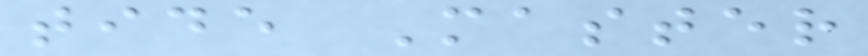tide Master
